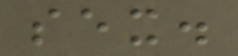sex.
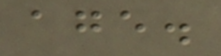age.
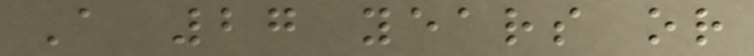A 27 years or
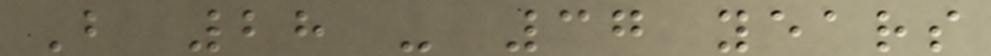B 28 - 37 years
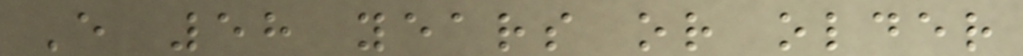E 58 years or older
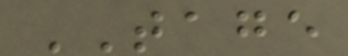TAGE
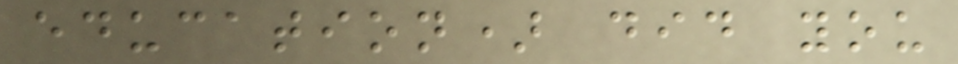education) did you
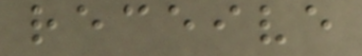receive
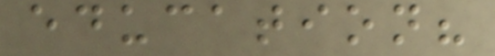education?
